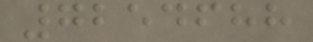7254688
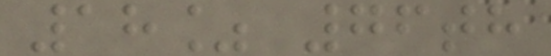18% 76th
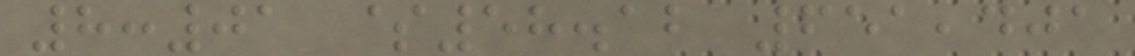8:01 $58.12 651,401
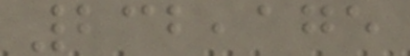232,175
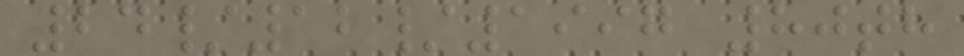24/12/1997 80th
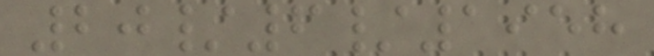20/6/1958
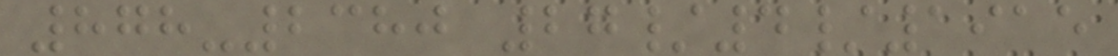878-2380 27/4/1915
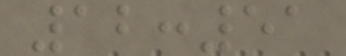12:51
